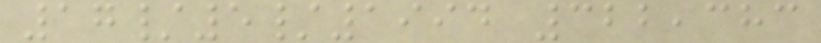17/5/1994 322,383
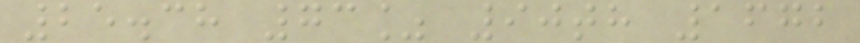25.38 73% 90th 1672
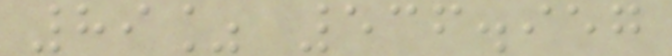89% 536.957
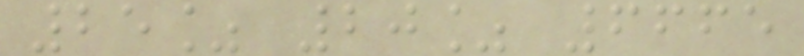25% 20% 6665
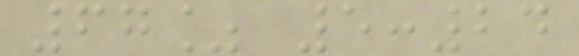67% 5:24
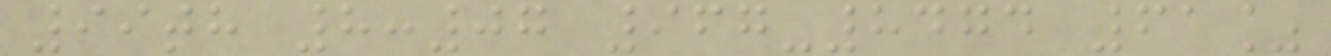99th 8:07 967-8474 61%
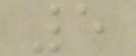5
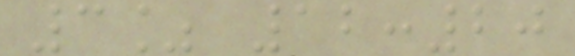3% 12:20
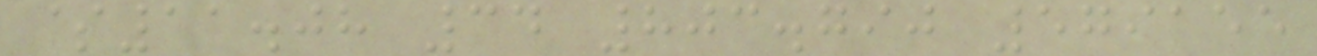$11.08 34 803.790 579155
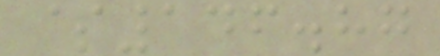$146.87
